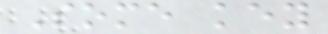Some key
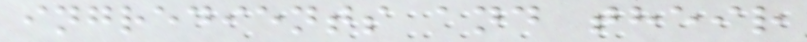ingredients and their
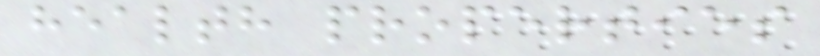health properties
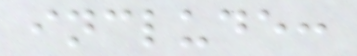include:
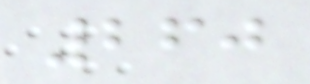260
